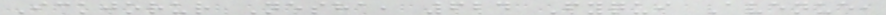Ickjorur Nesha, 624 Fyqui Avenue,
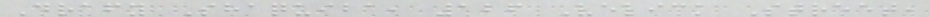Drafy Shaquiba, 126 Velick Street,
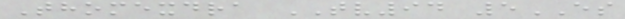Thomexdra TV94 5ES
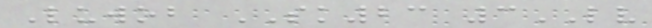Luwob SK23 3LV
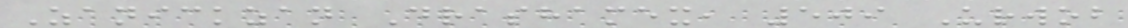Zanickzan Drashamex, 509 Urwob
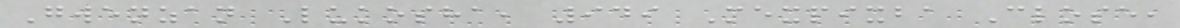Gwenzan Lukosha, 949 Mexpixba Close,
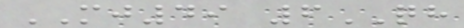MJ49 6QH
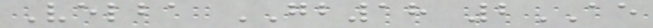Velba GB18 2AE
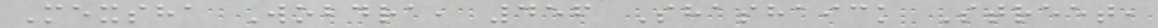Mexsha Wobdra, 456 Shashaick Street,
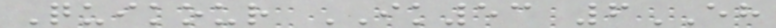Quikour IK53 6EH
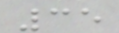35
